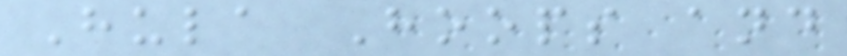Hula Hoops and
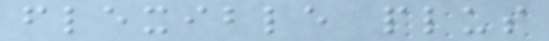flexible plus
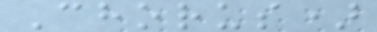Chorus)
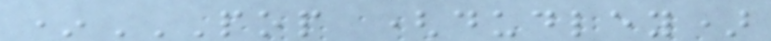*POP (DUDLEY)
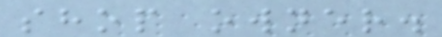shop owner.
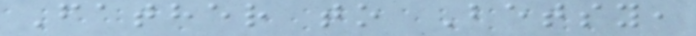Father to Betsy,
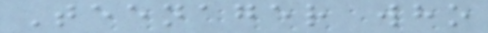Teenager who
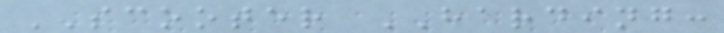SCOOTER HARDING:
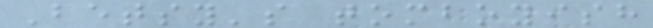Betsy's tomboyish
